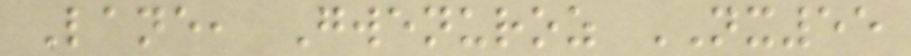Lane, Gwenuroz NX55
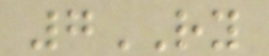7RY
